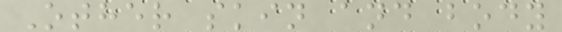Other skin and body
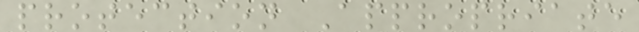protection Appropriate
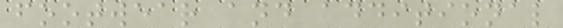footwear and additional
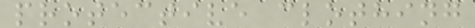protective clothing
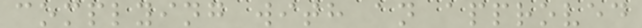complying with an approved
